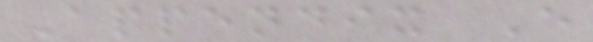Appendix E
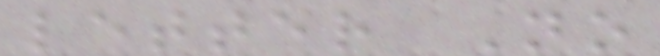letter No
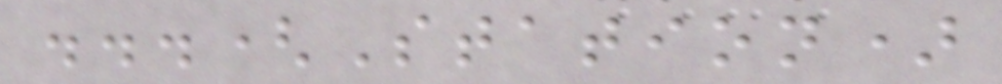...(Station)
